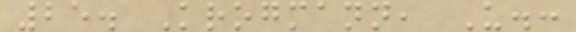25. Krogmann, U.:
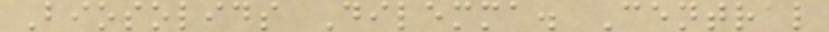Biosolids Dilemma. Central
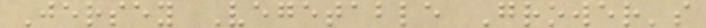Jersey Vegetable Grower's
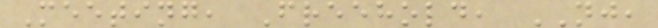Meeting, Freehold, NJ,
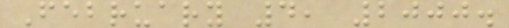February 4, 2000.
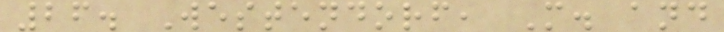26. Westendorf, M. and
